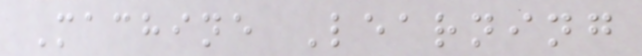Machine Learning
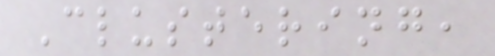Clustering,
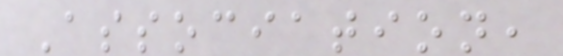Association,
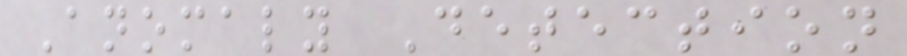Anomaly Detection
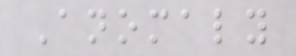Anomaly
